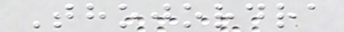Thojordra
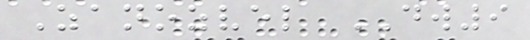Zanozvel DW9
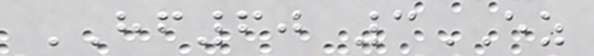HF60 3EZ
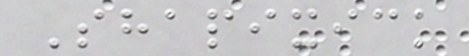Shapixick
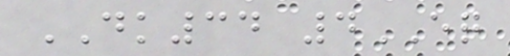DK34 4EQ
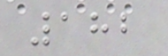182
